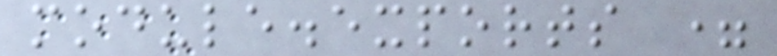module.exports =
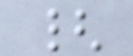{
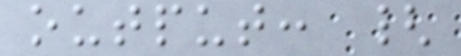output: {
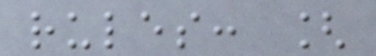rules: [
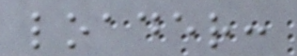loader:
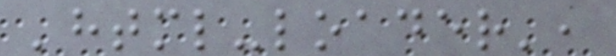'html-loader',
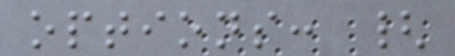options: {
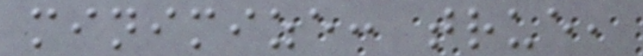minimize: true,
